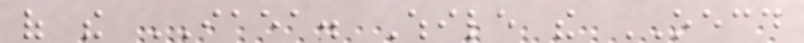of the IAEA. While the OECD
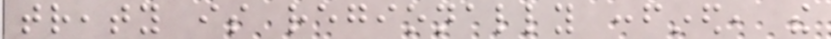treaty is regionally confined, the
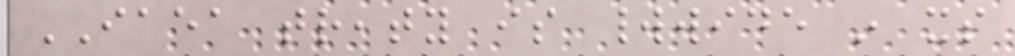IAEA treaty is worldwide in its
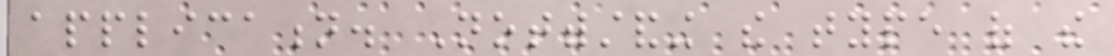application. Notwithstanding the type of the
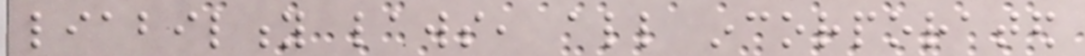liability laws, all incorporated
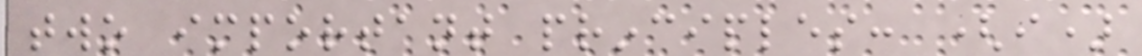two important principles: (i)
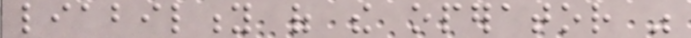liability of the operator was
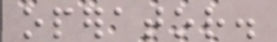operator.
